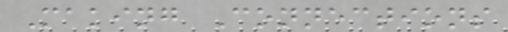Making Connections
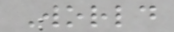World
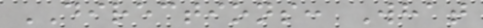DIRECTIONS: What
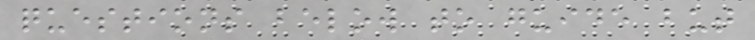questions below to guide but
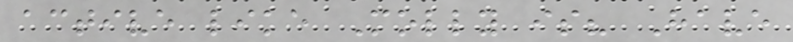active like Molly is? Have
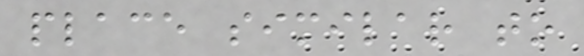place similar to
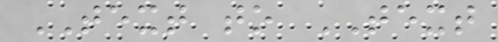TEXT to TEXT
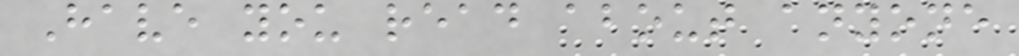Have you read about anyone
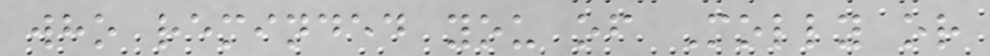who reminded you of Molly or
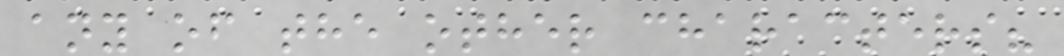any of the other characters?
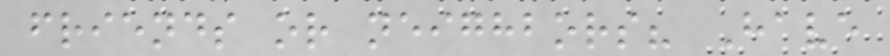friends or neighbors? Have
